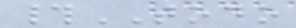#TODO
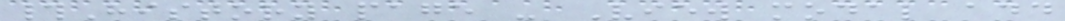#History page - View modal add
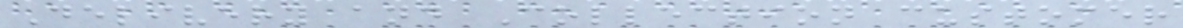Delivery and Collection customer
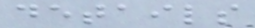details
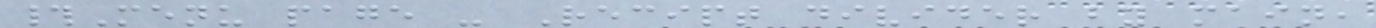#Menu page - Recipt divider by main,
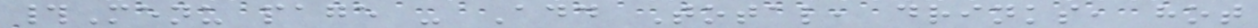#Menu page - Add Total, drinks, hot
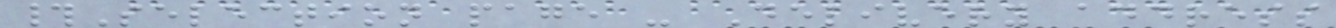#Selection page - Delivery address
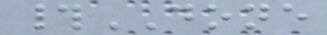#DONE
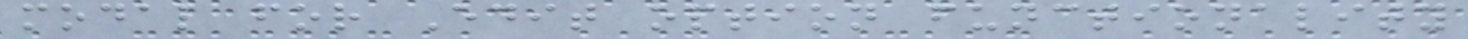modal for Edit option functionality
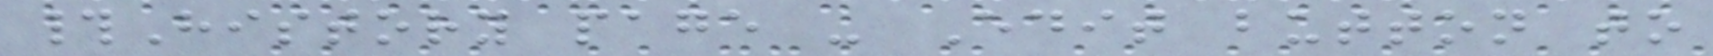#History page - Edit button to
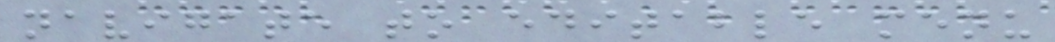navigate to editable menu
